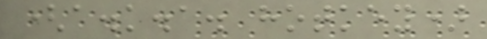(a.k.a. hotkey)
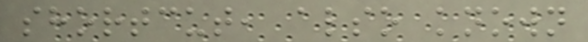shortcut, also known
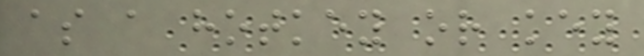as a hotkey or key
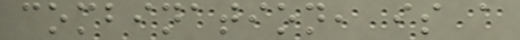combination, is a
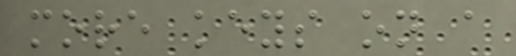more keys on a
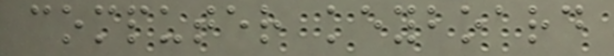computer keyboard
